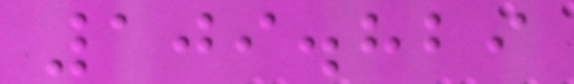109.829
